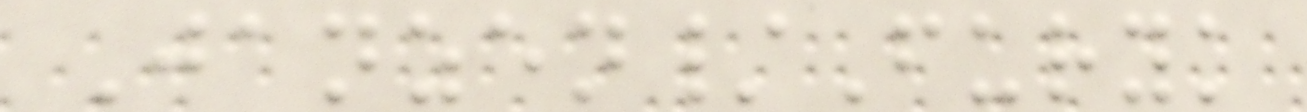Janzen/Furyk
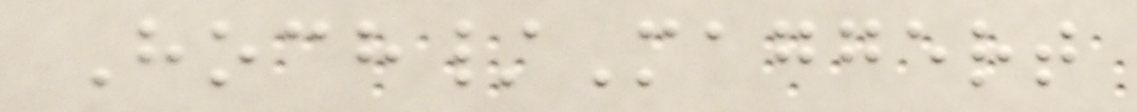Hoch/Maggert
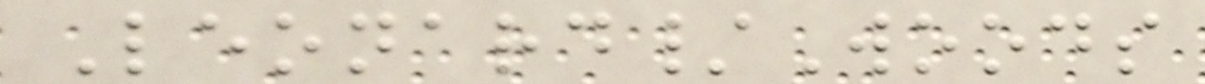Leonard/Woods
